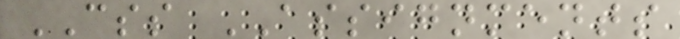CSS ASSIGNMENTS
